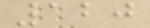120
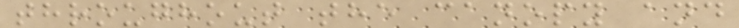throughout the canopy and
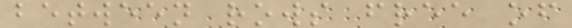between rows free of
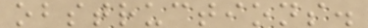obstructions.
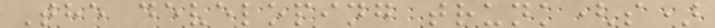The developing trunk(s)
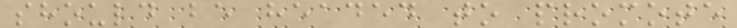should be headed to promote
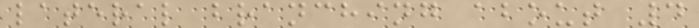lateral branching about 4
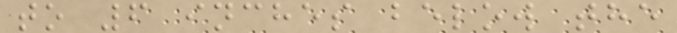to 6 inches below the
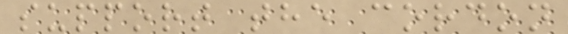support the cordon
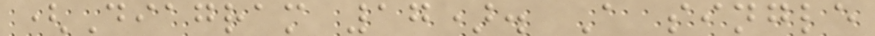(Diagram 17). A single
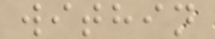within
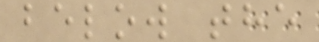below the
